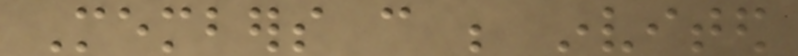Members can be invited
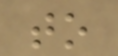to
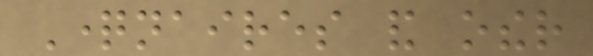Questionnaires and other
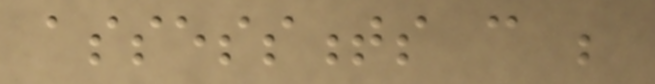assessments can be
